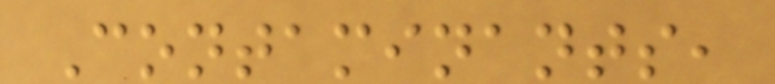Contaminants,
